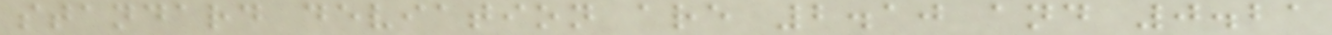standard deviation are 2.10 and 0.21
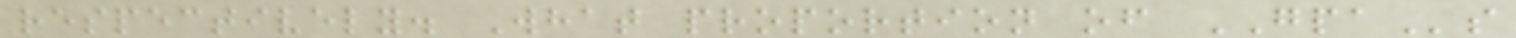respectively. What proportion of GPAs
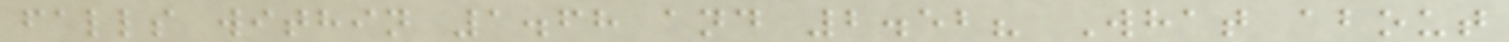falls within 1.68 and 2.52? What about
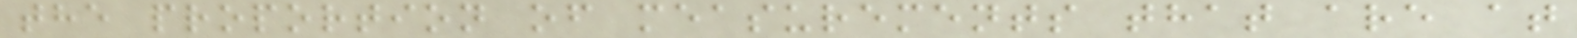the proportion of measurements that are at
